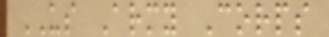US Army Corps
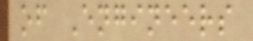of Engineers
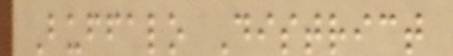Buffalo District
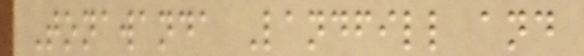Tonawanda Landfill and
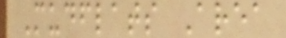Mudflats Area
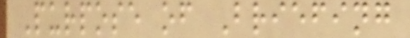Purpose of Briefing
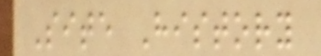Site History
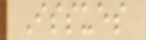Issues
